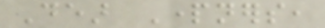Dear Partners,
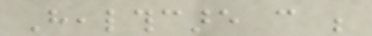Healthcare can be
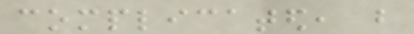complicated, but
